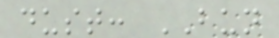dust: BUN
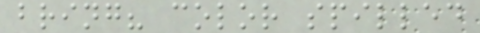bring? color spilled
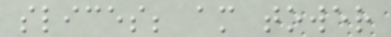slices; am tower
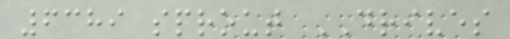6389 sprout DRIVES
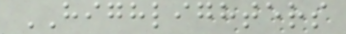HIGHLIGHTERS
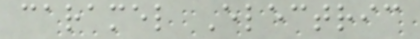caramel Electric
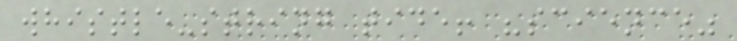whistle-string tide! "science"
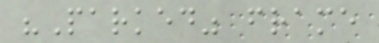"Parked" frame
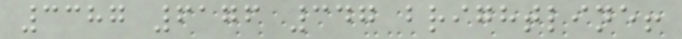3387 6176 347 brightline!
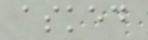asked
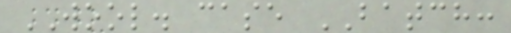WOOL. case BATCH:
